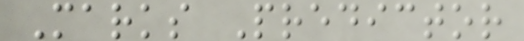Marks Predictor
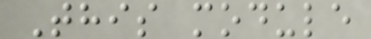This module
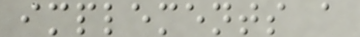implements a
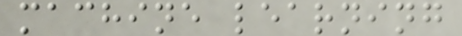machine learning
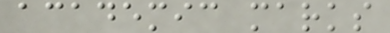academic marks
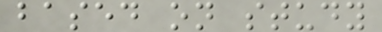based on study
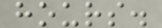hours.
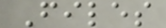Files
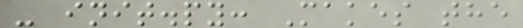- init.py: Makes the
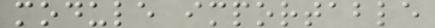module importable
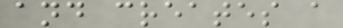and creates a
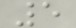5
